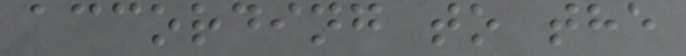according to the
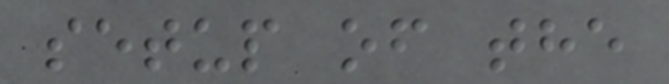setup of the
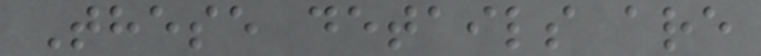These details are
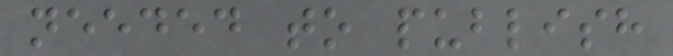needed to publish
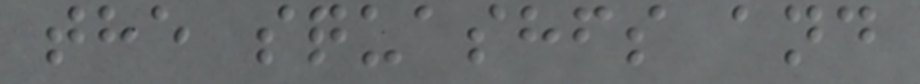the squashfs and
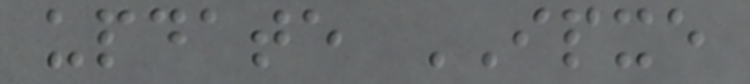update IPXE
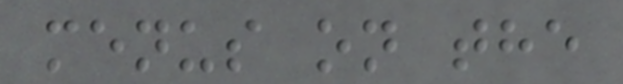menus on the
